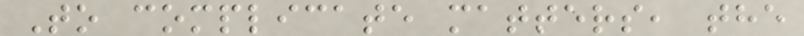To complicate matters, the
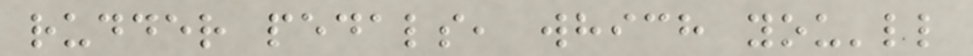rudder pedals, which you'll
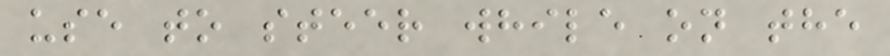use to steer while on the
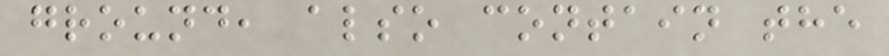ground, also contain the
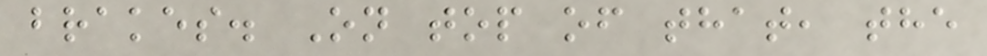brakes. On top of that, the
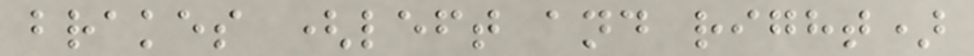brakes (left and right)
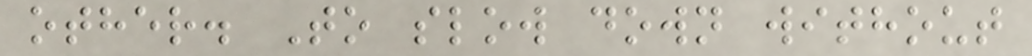other. To slow down without
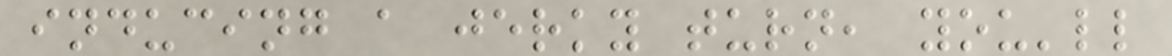inducing a jerky turn, you'll
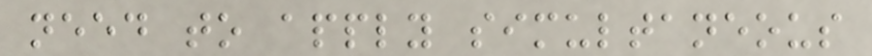need to apply simultaneous
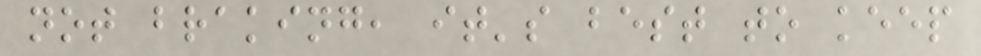not braking, it's best to keep
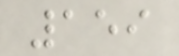159
